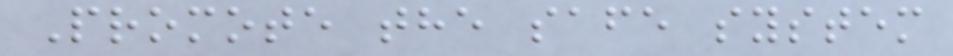Promote the safe system
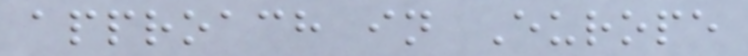approach in Europe
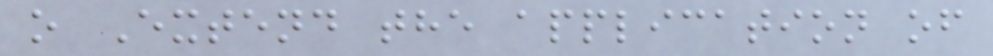o Extend the application of
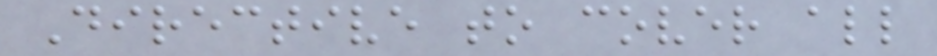Directive to cover all
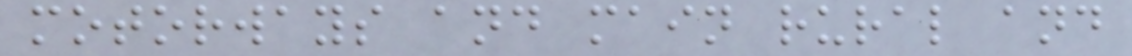motorways and main rural and
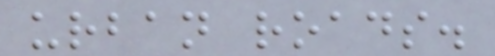urban roads.
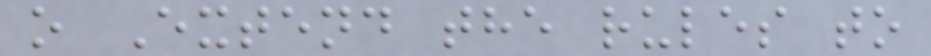o Extend the rules to
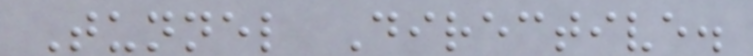Tunnel Directive.
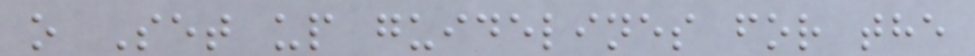o Set up guidelines for the
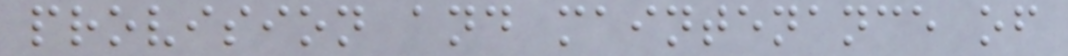provision and maintenance of
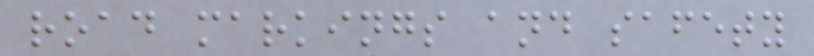road markings and safety
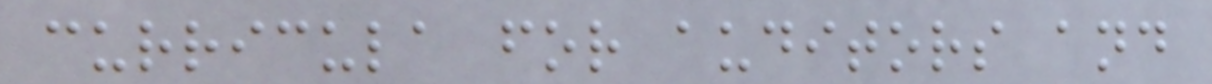curricula for auditors and
